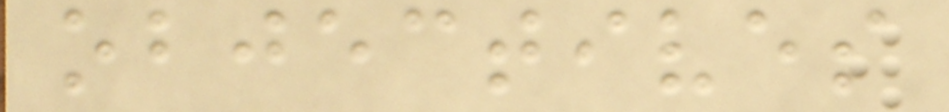objectives
